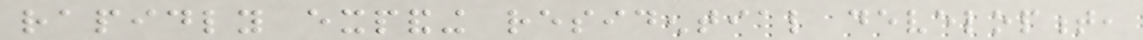rapidly expanding residential development,
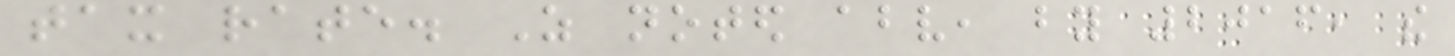tax rate. As noted above, by 2016, the
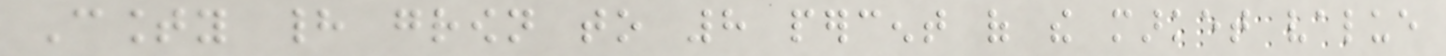County had grown to 8 percent of the market value
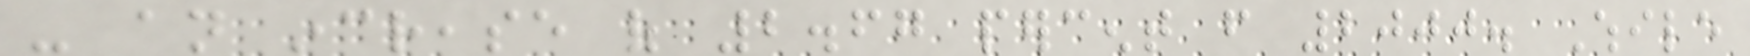- an increase of 2.67 percent from 2000. While
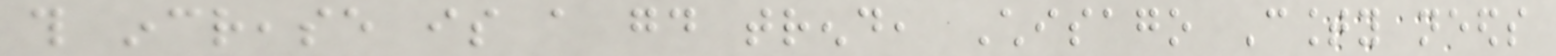this increase is a good trend, Chisago County needs
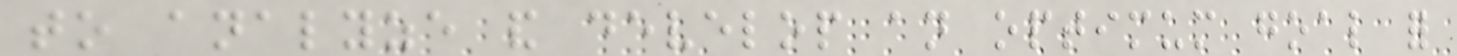to analyze and develop an optimum goal for
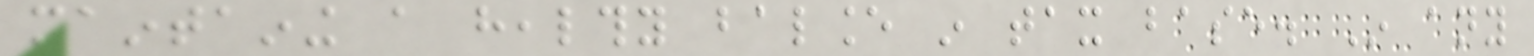maintaining a healthy balance in tax base. In any
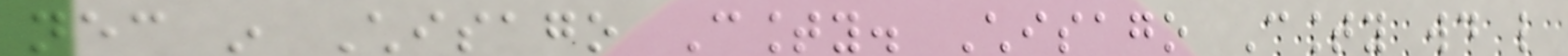necessary in Chisago County. Chisago County would like
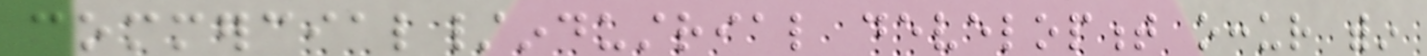commercial/industrial development occur within
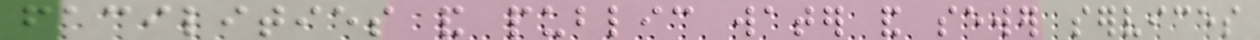facilities and public water and sewer services
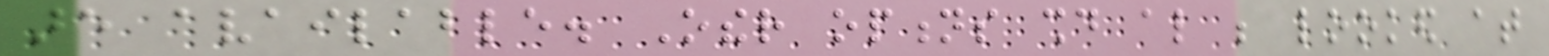are available. Other options should also be looked at
